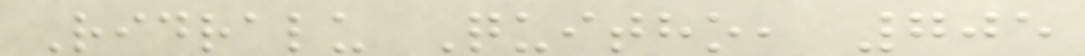Ridralu Quitho, 705
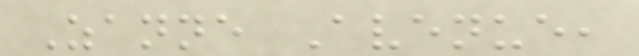Zanne Avenue,
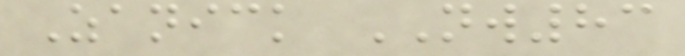Zanick NW83
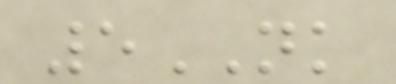5NK
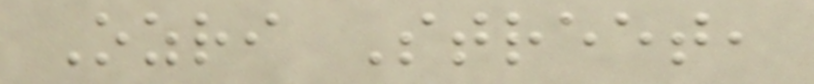Ozri Street,
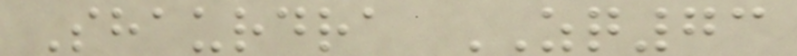Shaurdra ZQ73
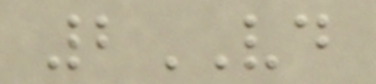2VD
